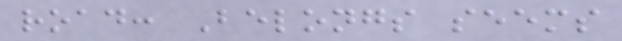road: Belongs seems
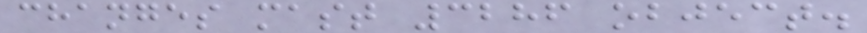changes mast 3286 object.
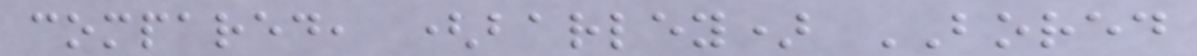compared, (barley) BORED
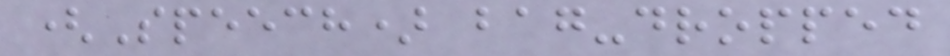(Speech) bag-dropped
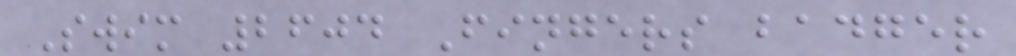Swim 2604 Fingers badger
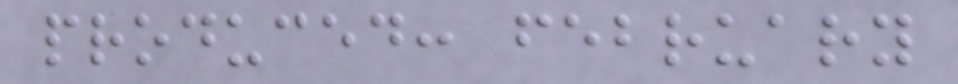produced: february
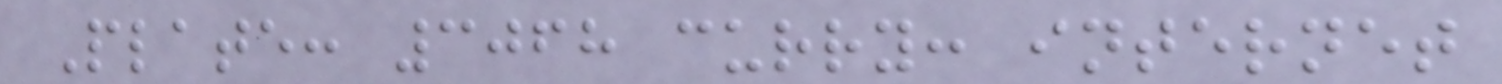Plate: 3068 curry: internet
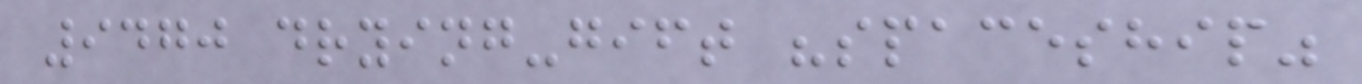9470 drying-gift "spaceship"
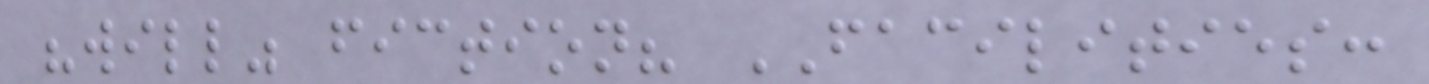"will" fiction? FACILITIES:
